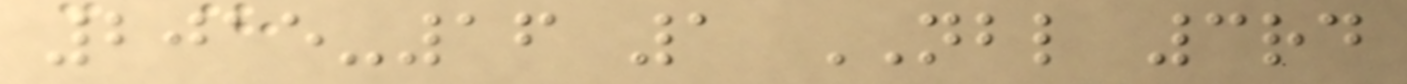2015-16 1 NBL 3rd
